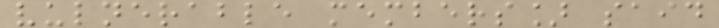vulnerable members] said
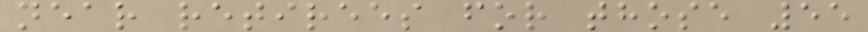near retirees for those 55
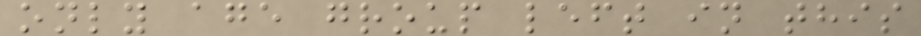only age group left in this
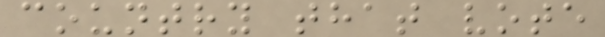country that vote
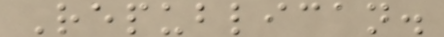Republican.
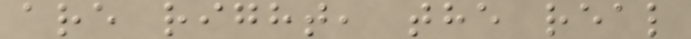are right, the real
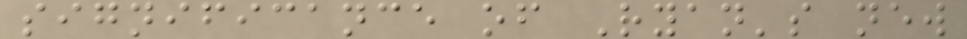significance of Ryan's new
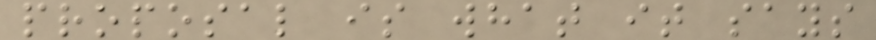proposal is what it says
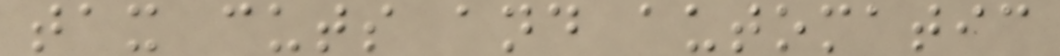tax cuts and automatic
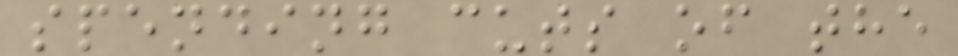spending cuts of the
